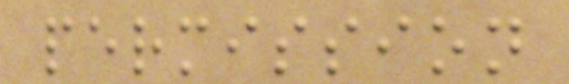permission
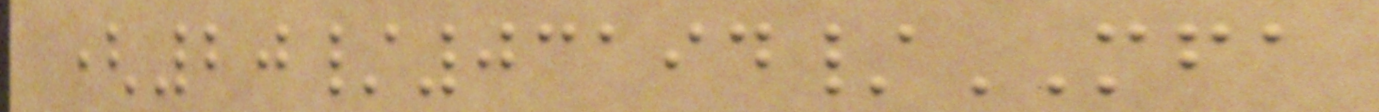(20/03194/MFA
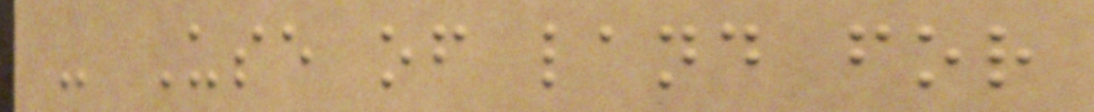- Use of land for
